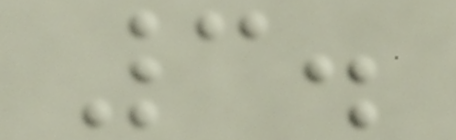3.
